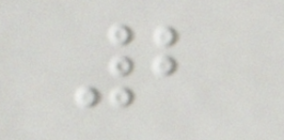2
